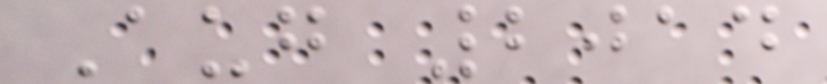Aug 2014
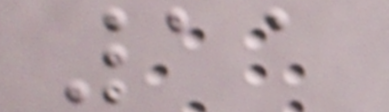11
